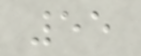55
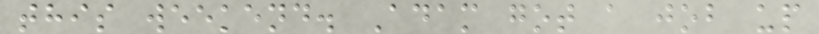this weekend. Adam got a job up
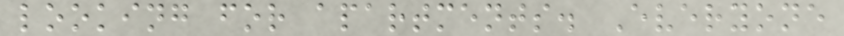looking for apartments. Everyone
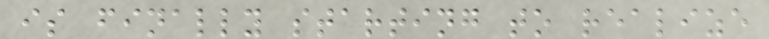is finally starting to realize
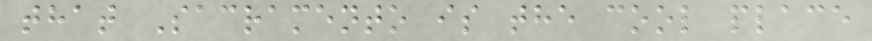that Sacramento is the cool place
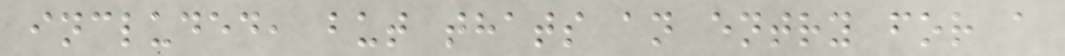included, but thats an entry for a
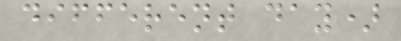different day)
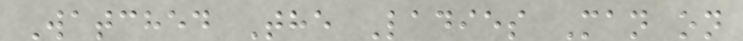Watched The Ladies Man on
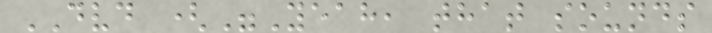DVD ("Yeah, that sounds
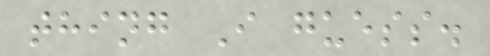thing I guess.
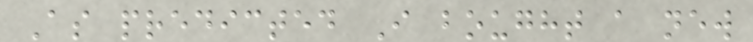As predicted I bought a new
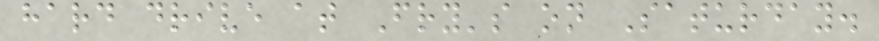hard drive at Fry's on Saturday.
